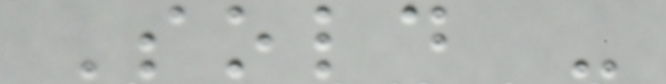Sold -
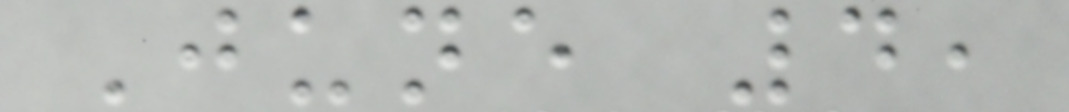June 4,
